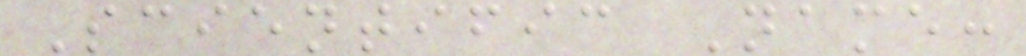Scientific Name:
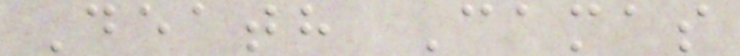Death Camas
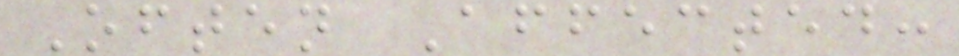Often Affected:
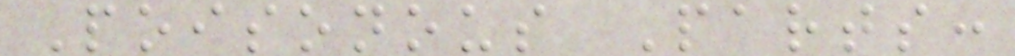Poisonous Parts:
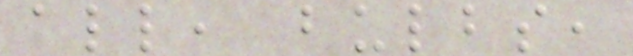all, bulbs,
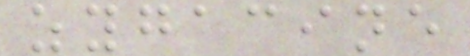zygacine
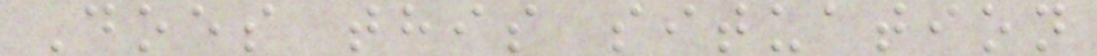Does this situation
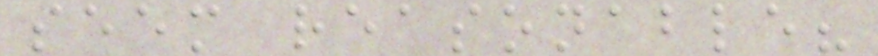seem reasonable?
